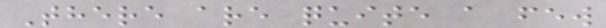There are quite a few
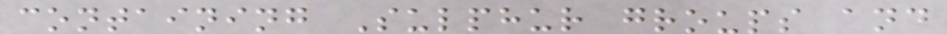containing Sulphur groups and
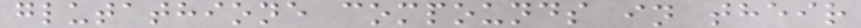glutathione compounds in their
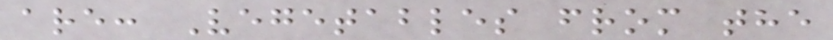are: Vegetables from the
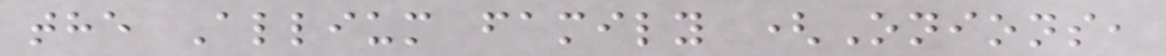the Allium family (Onions,
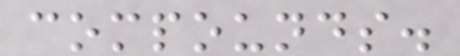compounds.
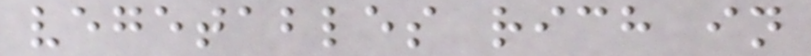vegetables rich in
